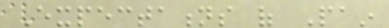Expectations of Pain
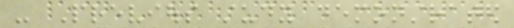- Previous study demonstrated
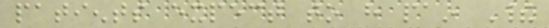patients expect to have pain Their
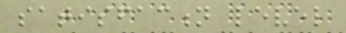satisfaction level
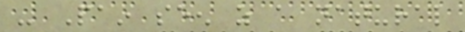- Pain seen as a natural
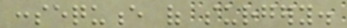consequence of surgery.
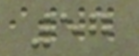57
